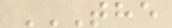THE
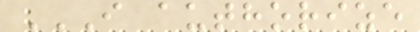I AUTHORIZE
